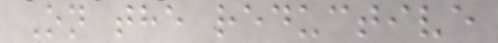On the reductive
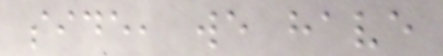side, we have
